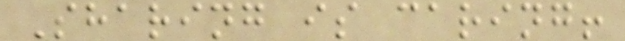Sharing is caring!
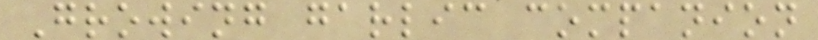Growing garlic companion
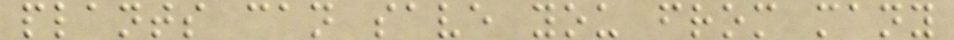plants can save you from many
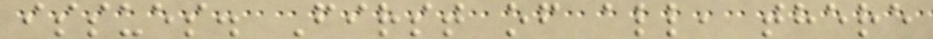issues. First of all, there
